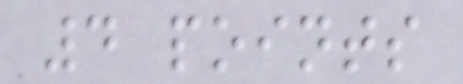4 points
